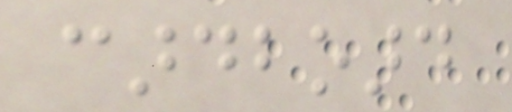cardboard
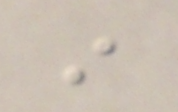in
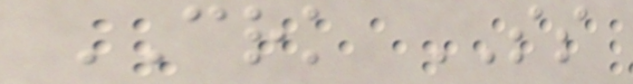CRK SS
